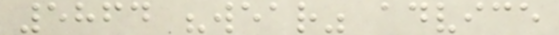5864 "wear" advice
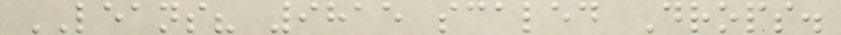LEANS? 9815 scaled Drops.
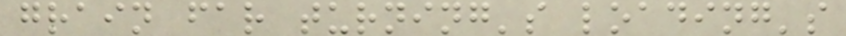grain far turning's loading's
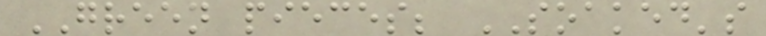GREEN pieces; SOAKED's
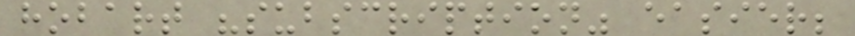hobart "subscription" easier;
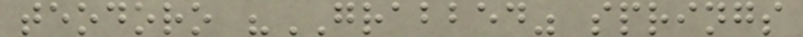teodoro "GRABBED" springs
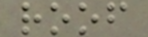roof
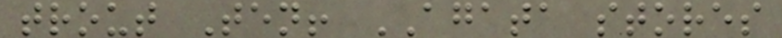trout Ten! AGATA stores
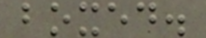boxed.
